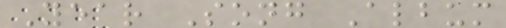Year Song Album
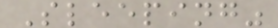Sleeping"
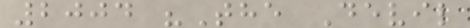2004 "The Devil
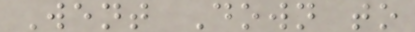Went Down to
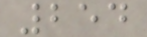254
